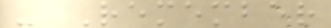- Remember
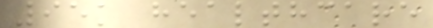95k healthcare
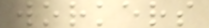workers
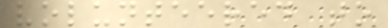volunteered to
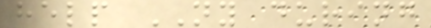help NY during
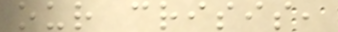our crisis,
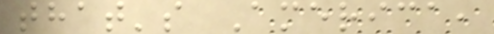that's America,
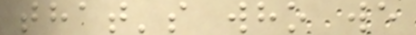that's who we
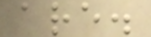are.
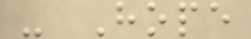- Hope
